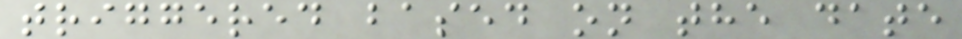triggered based on the date
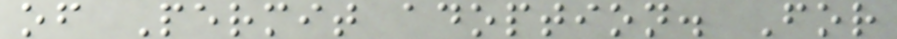of Permit adoption. For
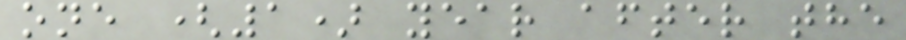one (1) year after the
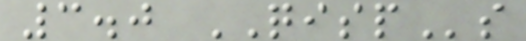3.0 QISPs
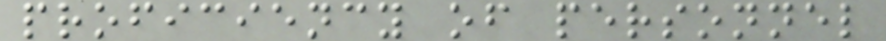proficiency of personnel
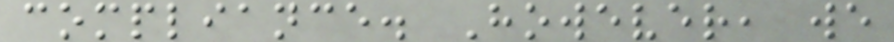compliance. However, we
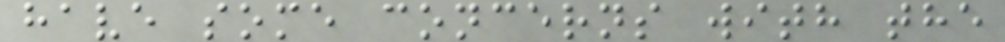have some concerns with the
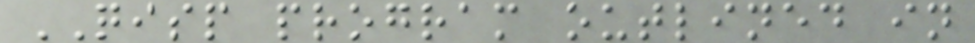QISP program outlined in
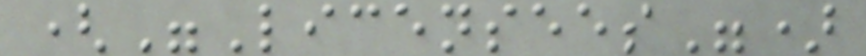("Licensees")
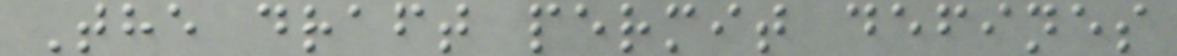The draft permit defines
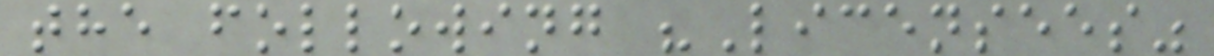the following "Licensees"
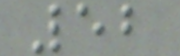52
